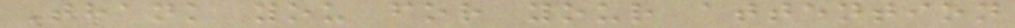Thank you for your attention
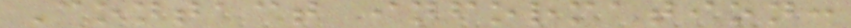Contact information:
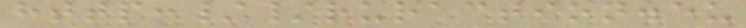http://ruraction.eu
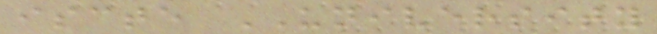iscte UNIVERSITY
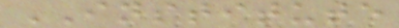INSTITUTE
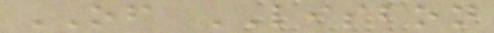OF LISBON
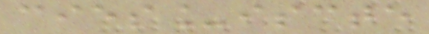cies_iscte
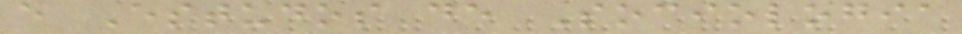e Estudos de Sociologia
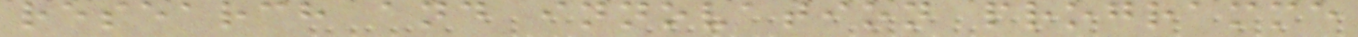research and innovation programme
